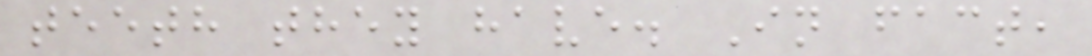teeth they have. In fact,
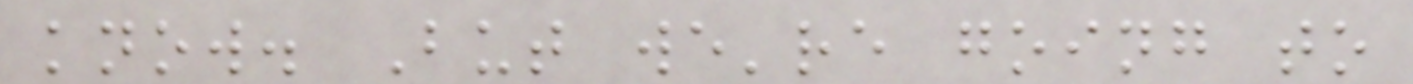know. But we're going to
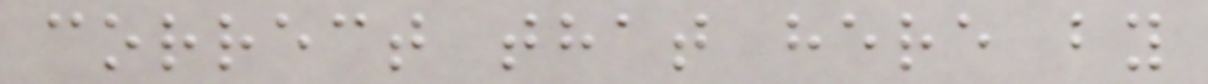correct that here by
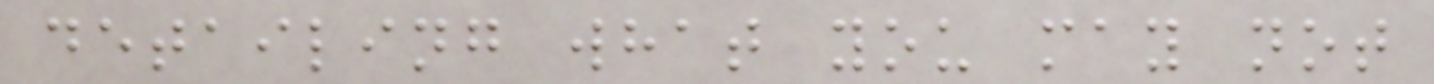detailing what you may not
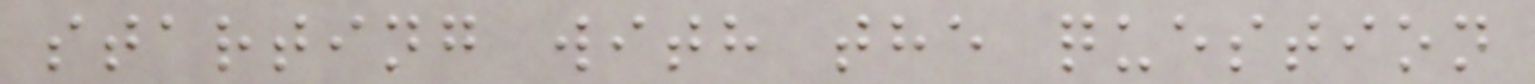starting with the question
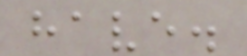have.
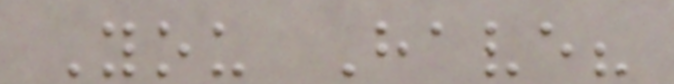You Have?
